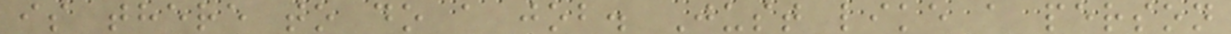is there to do a job. Just like a person
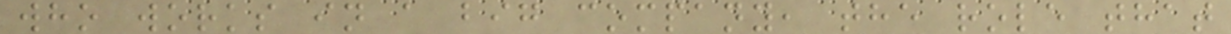who works in a big company, the role that
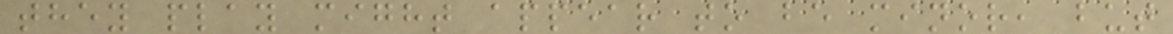they play might appear to be minor, but
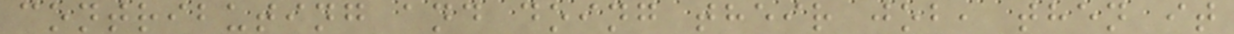contributing and doing their job, then it
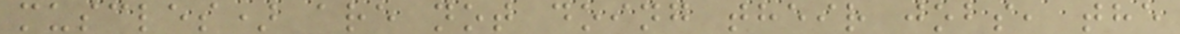muscles) are not doing their jobs, the
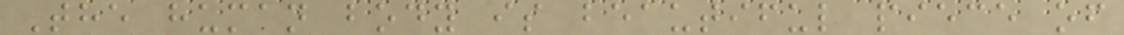The human body is beautiful piece of
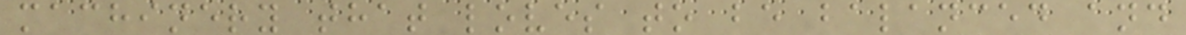machinery that loves to be balanced and
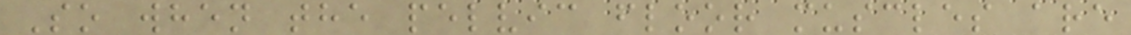So when the pelvic floor muscles are
